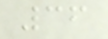36
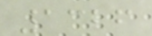1326
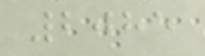2085
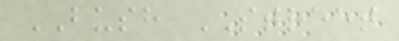BUSH STREET
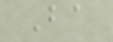Ba
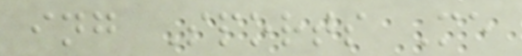ing Sports Me
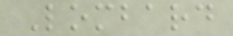Lombard
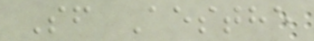Sf Aesthe
